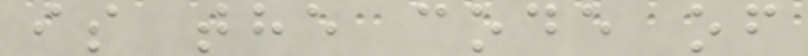is the code of
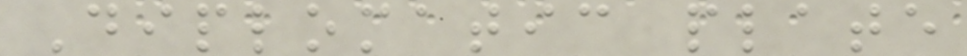Diplomatic plate
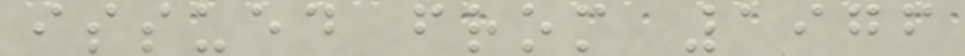issued from 1976
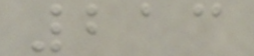213
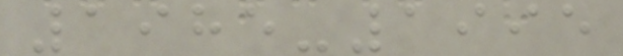1985-1995
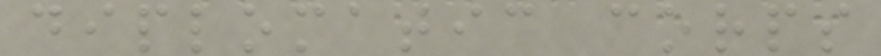diplomatic corps
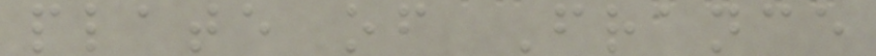plate of France
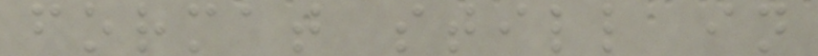format still in
